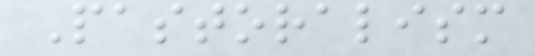Pastoralism
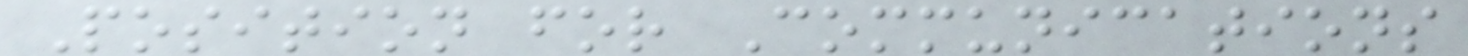Position for Communications
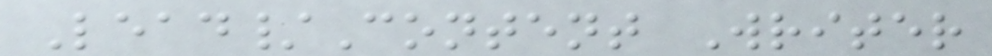Lead/Content Writer
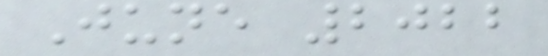June 2022
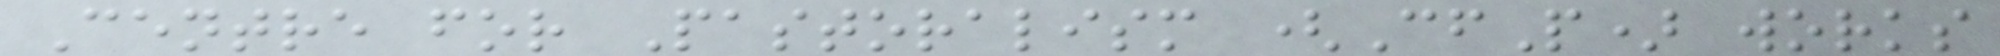Centre for Pastoralism (CfP) works
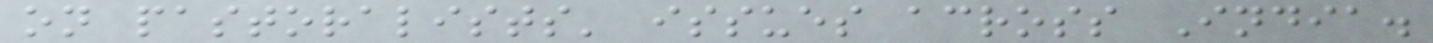on pastoralists' issues across India.
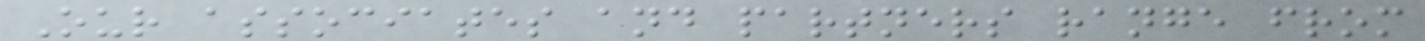Our associates and partners range from
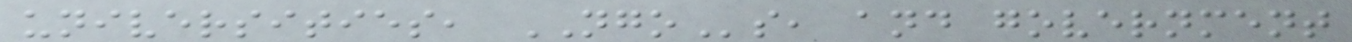universities, NGOs, and government
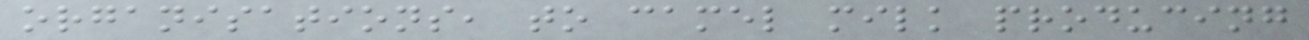organisations, to camel milk producing
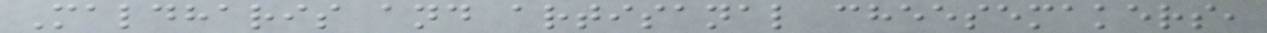Maldharis and artisanal cheesemakers,
